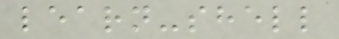learn-shell
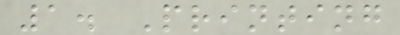1. Printing
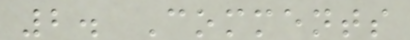2. Comments
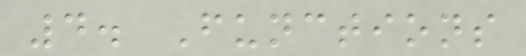4. Functions
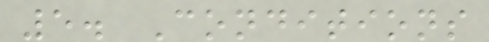5. Conditions
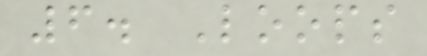6. Loops
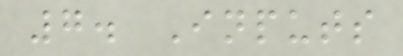7. Inputs
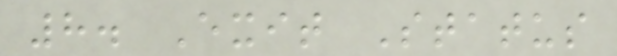8. Exit Status
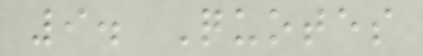9. Quotes
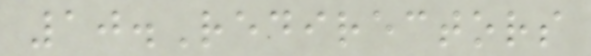10.Redirectors
